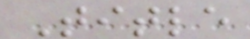Title
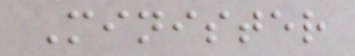Minister
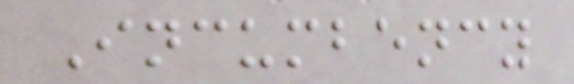Incumbency
